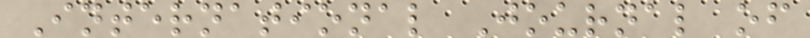International Journal of
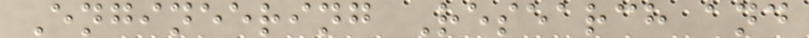Engineering Research and
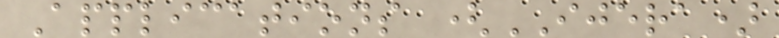Applications (IJERA)
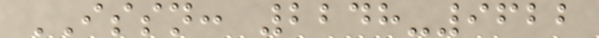ISSN: 2248-9622
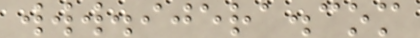www.ijera.com
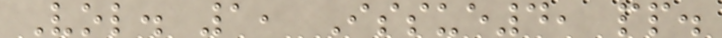Vol. 1, Issue4, pp.
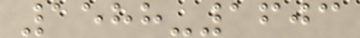1588-1603
